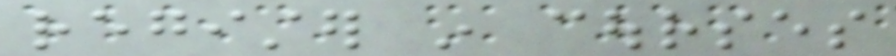register in courses
